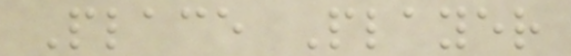Place Player
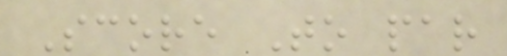Score To par
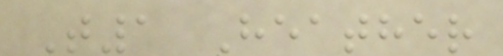T1 Heather
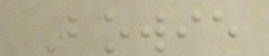Bowie
